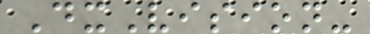DxVision-
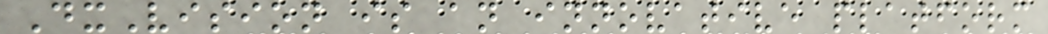DxVision is an innovative platform
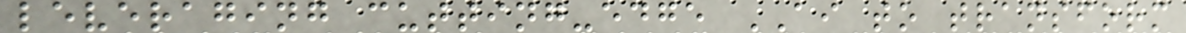leveraging cutting-edge AI to transform
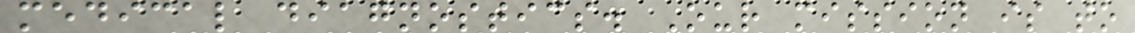medical diagnostics. Our mission is to
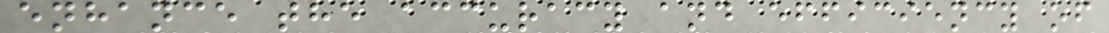enhance the accuracy and efficiency of
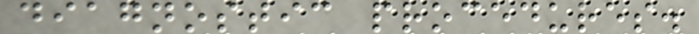diagnostic procedures.
